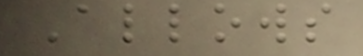Allows
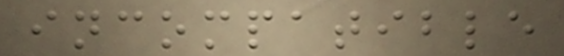incompatible
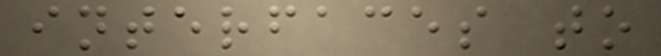interfaces to
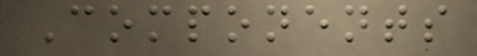Components
